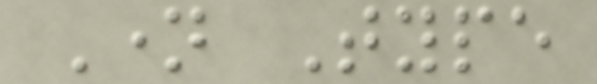Name Type
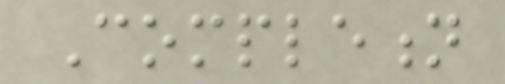Completion
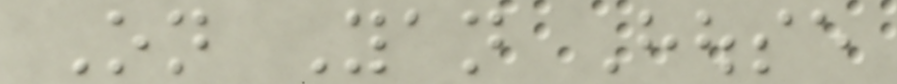On Yan House
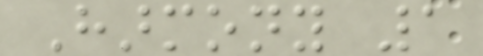Harmony 1
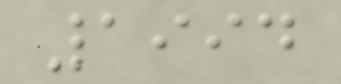1994
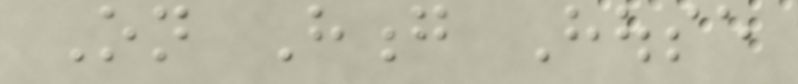On Hong House
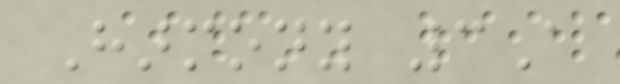Harmony 3A
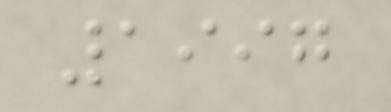1997
